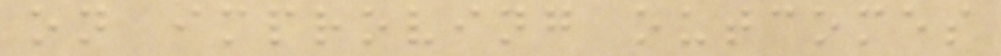on improving outcomes
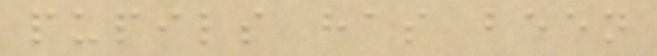pupils has been
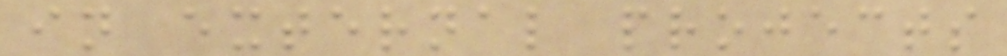in external projects
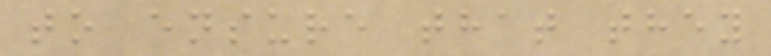to ensure that they
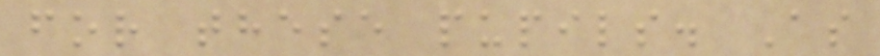for these pupils. As
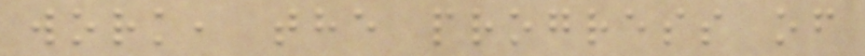work, the progress of
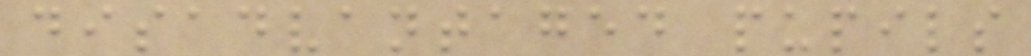disadvantaged pupils
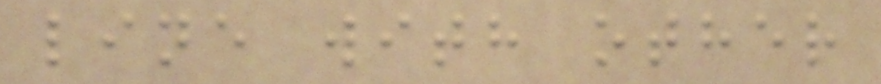line with other
